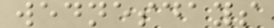wednesdays
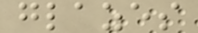glazes
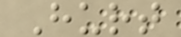Hurt
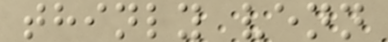thinly venn
